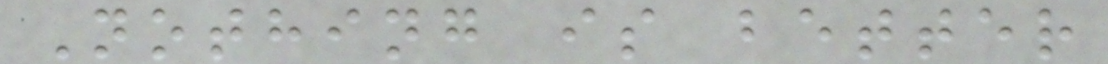Nothing is better
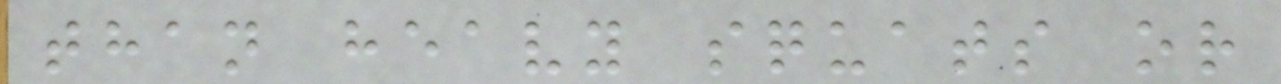than heavy squats or
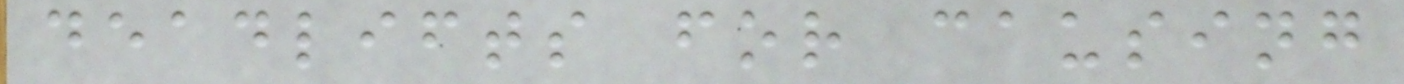deadlifts for causing
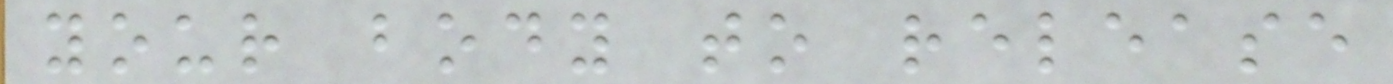your body to release
